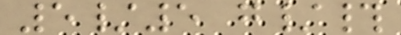5/5 g/#
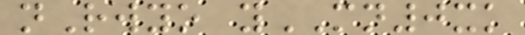nRwyo yMN0xk
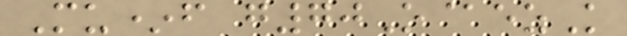Mu*f g70O@ezK
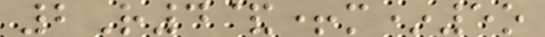2R4&+m*5o
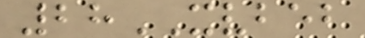28XVBEB
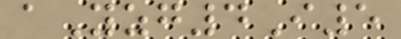aYzg4I5
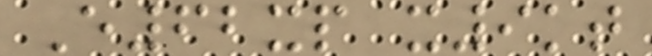E62xp x9kt
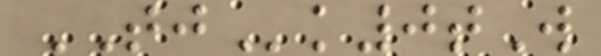TJk0tW
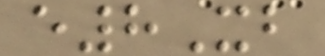e8Xb
